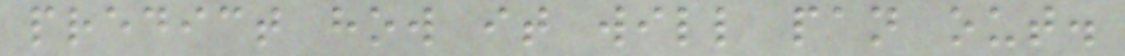predict how it will pan out.
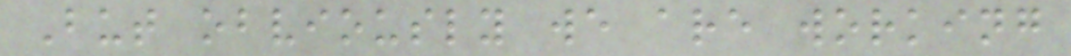But obviously we are working
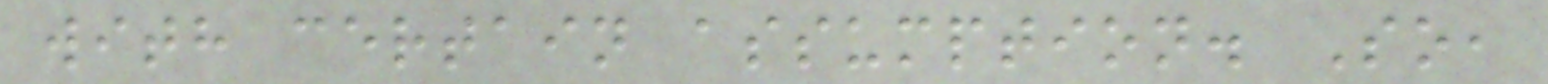with certain assumption. So,
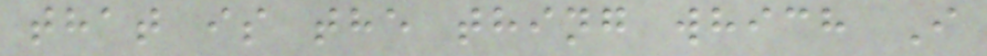that is the thing which I
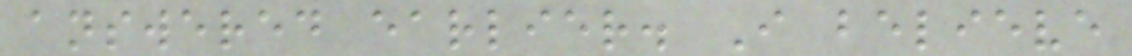answered earlier. I believe
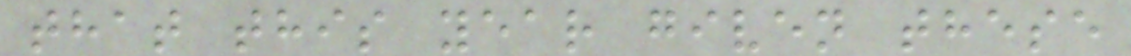that this year given these
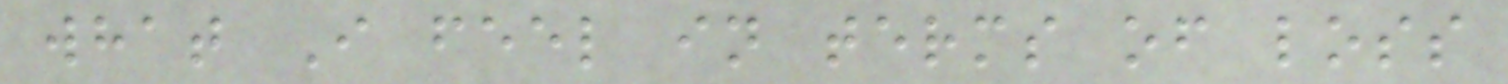what I feel in terms of loss
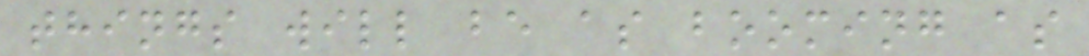things will be as booming as
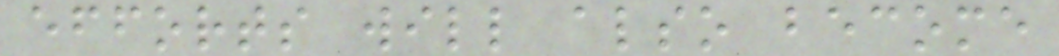efforts will also become
